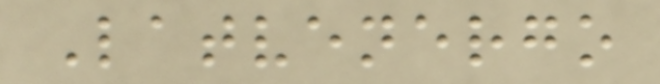Latvenergo
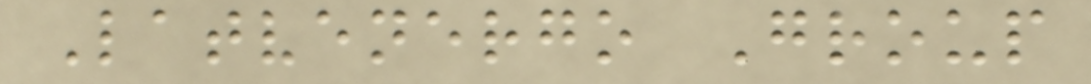Latvenergo Group
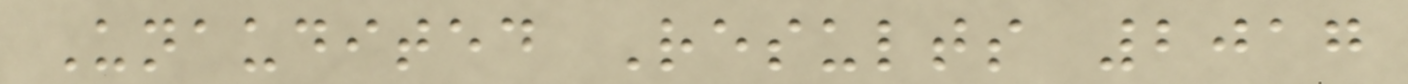Unaudited Results 2017
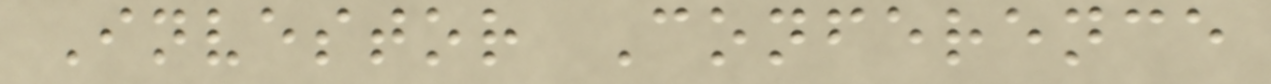Investor Conference
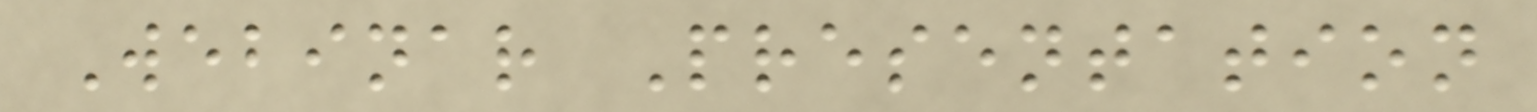Webinar Presentation
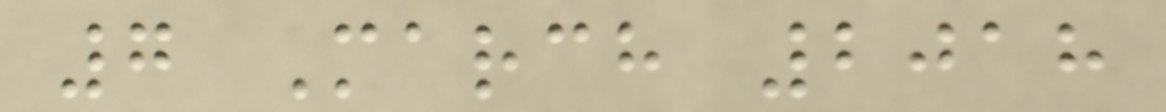7 March 2018
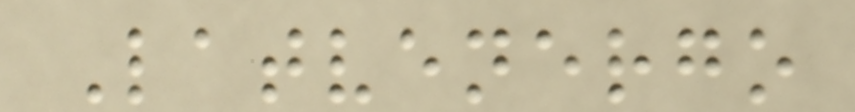Latvenergo
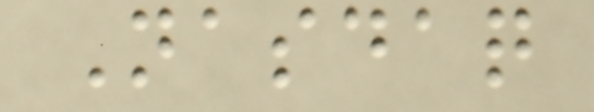Nasdaq
